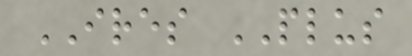IRES PLUS
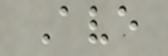Ave
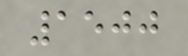1500
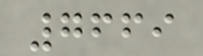7669
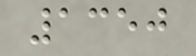1350
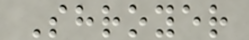Shroyer
